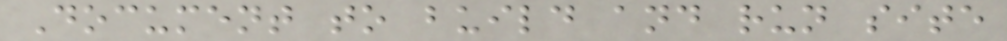Document to build and run site
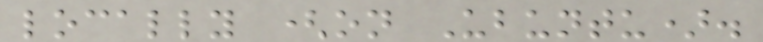locally (on Ubuntu).
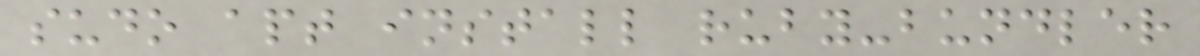sudo apt install ruby-bundler
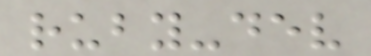ruby-dev
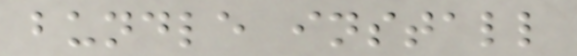bundle install
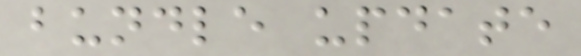bundle update
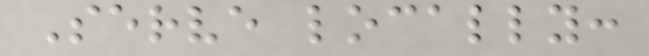Serve locally:
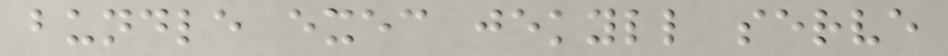bundle exec jekyll serve
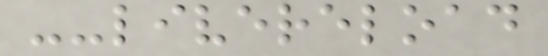--livereload
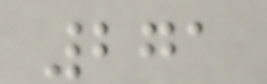271
